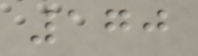170
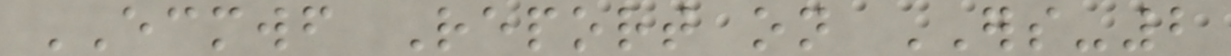ECMWF Report on ERS-2
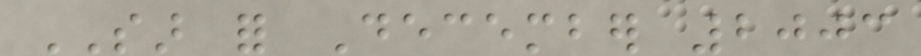SAR for December 2003
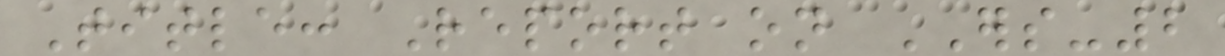Title: Report on ERS-2
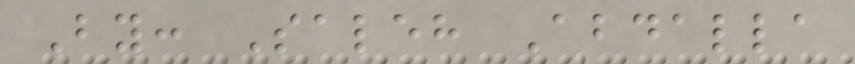By: Saleh Abdalla
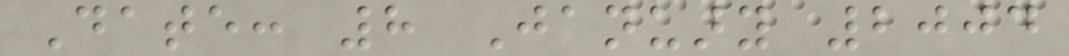Date: 8 January 2004
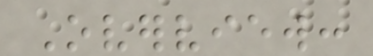Overview:
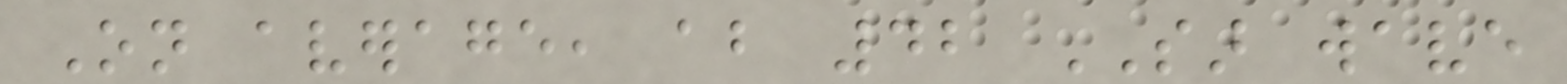On average, about 42 SAR wave
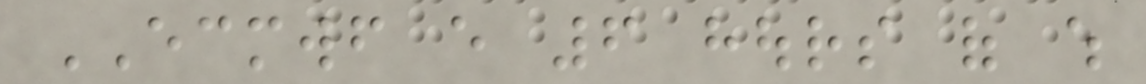ECMWF every 6 hours of which
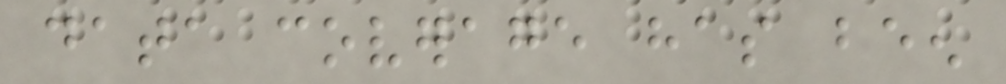data coverage has been
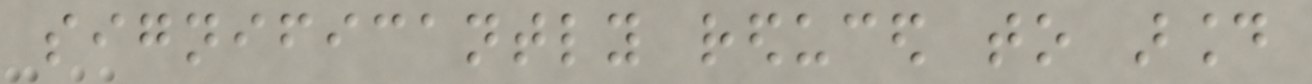significantly reduced to around
